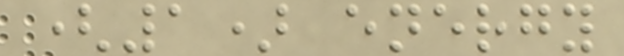(1) energy
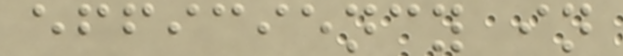efficiency in
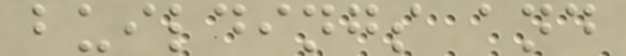buildings and
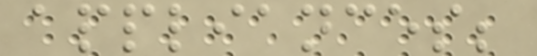appliances;
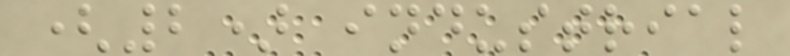(2) industrial
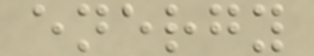energy
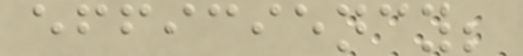efficiency;
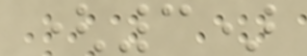(3)
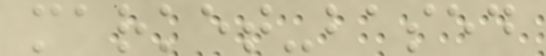market-based
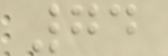74
